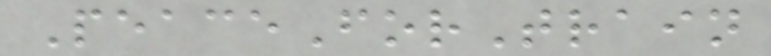PeaceForTrain
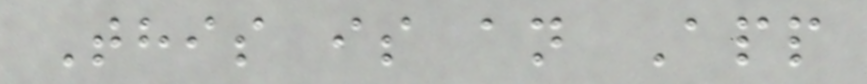This is an App
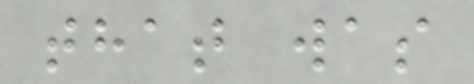that was
